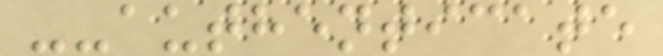--authenticate
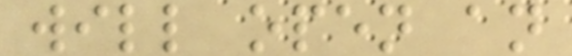will open an
